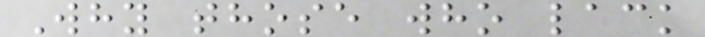Why those who lack
